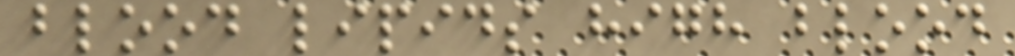blood lipids high blood
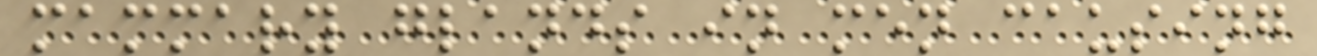mammary glands in men causing
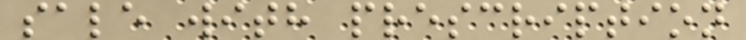sale with prescription
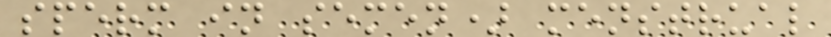sperm in semen) menstrual
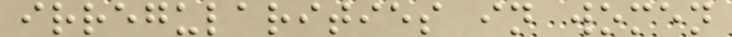irregularities in women
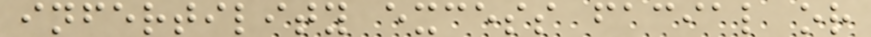infertility excess facial or
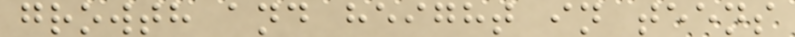growth and height in teens
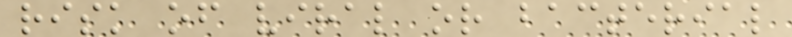risk of viral or bacterial
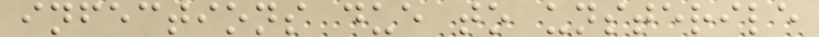infections due to unsterile
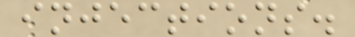injections.
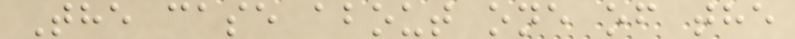The case about one of the
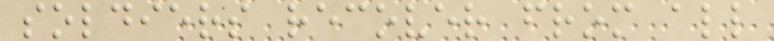soldiers recover from all
